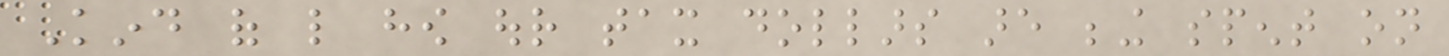Kind of like how our tax dollars are being spent on
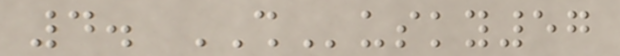4. SHusky57
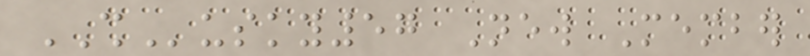SHusky57 New Member
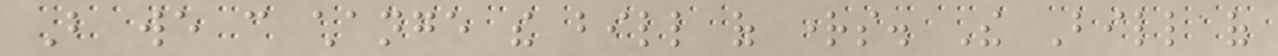But we can change the bill of rights. The Bill of
